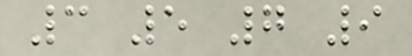3 5 7 9
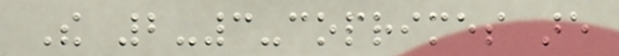The 2-3-coprimes are
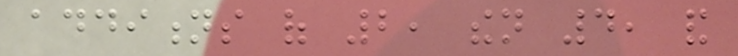additions of 2, then 4, and
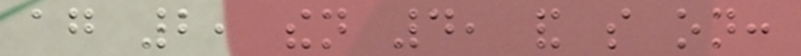again 2, then 4, and so on:
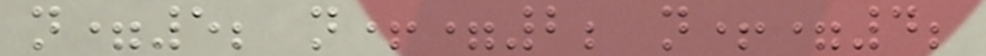n=5; n+=2; n+=4;
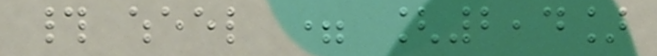# wheel = [2,4]
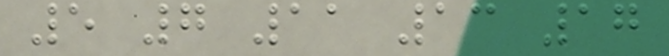5 7 11 13 17
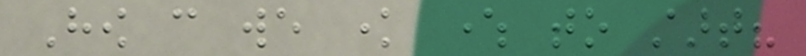How can we know where to start?
